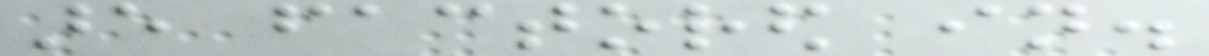are factored in.
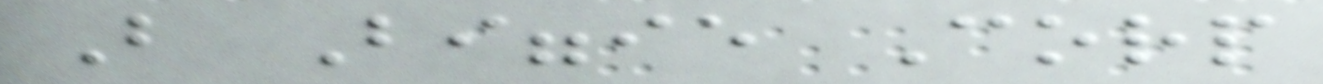But Biggie Corp
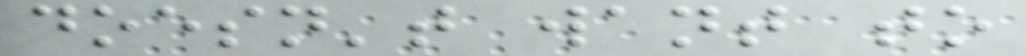doesn't want to
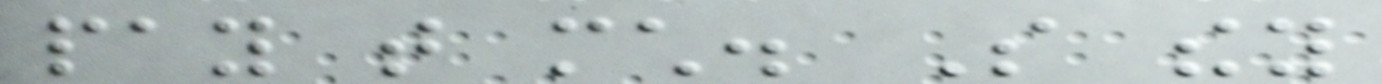pay that much. So they
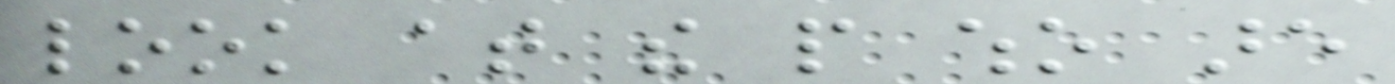look at the people who are
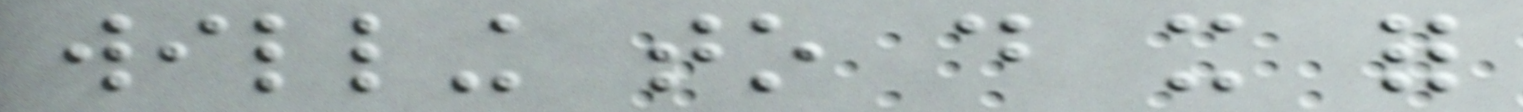willing to do it for
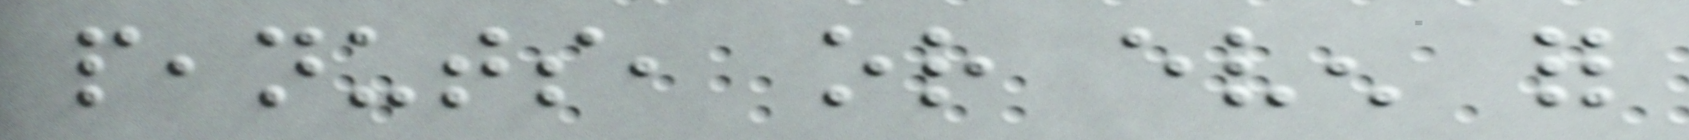peanuts, or even for
